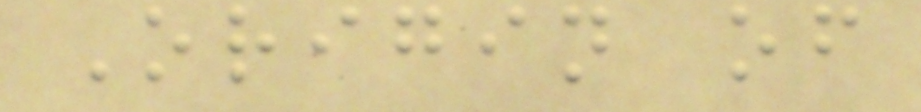Origin of
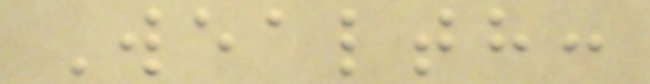Wealth:
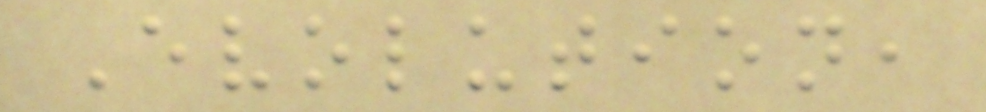Evolution,
